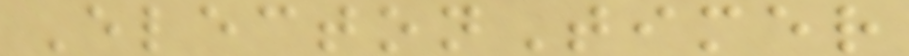ElectonTimer
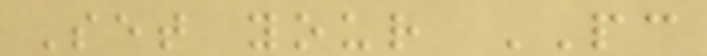Set your PC
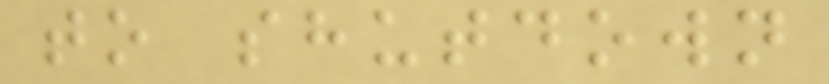to shutdown
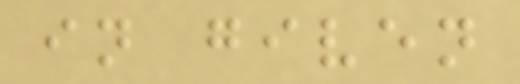in given
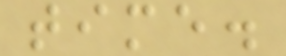time.
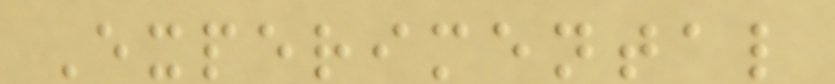Experimental
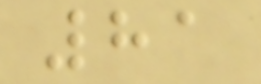81
